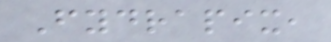Fydrapix,
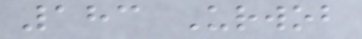183 Urwob
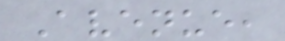Avenue,
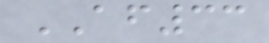AF33
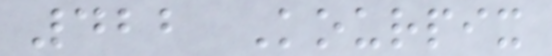422 Kourpix
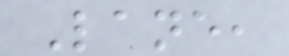Lane,
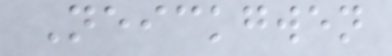Neickgwen
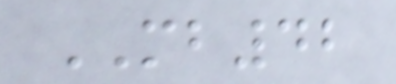MB42
